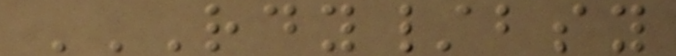RDY/BSY
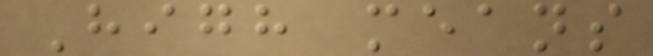High means
